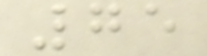75
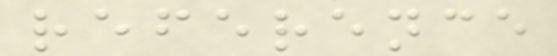reference
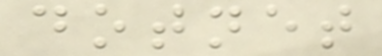dotnet
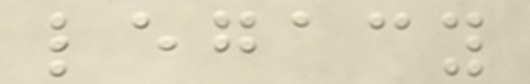legacy
